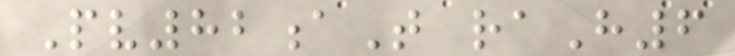Pv82aT raH6
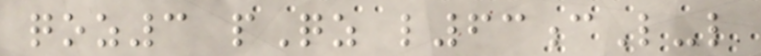qoz3 pQz l63cL-l
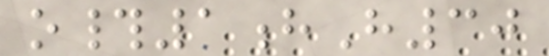o#1hH30
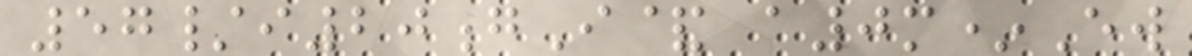57/i20gI& a0m*Ew
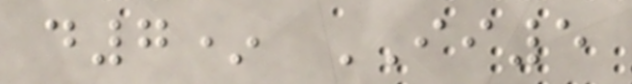d7* II5
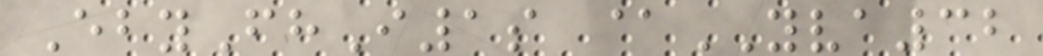EbyFhI1s @YVA32
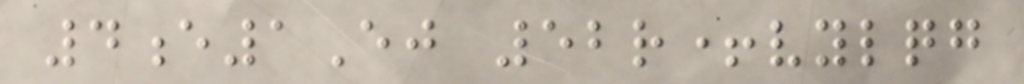4e1Ej 52r+vylqg
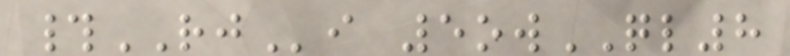#RJi 5owQL8
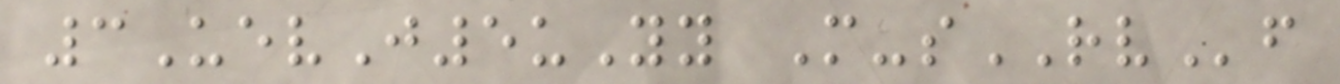3UevJ5uYy M-sRVf
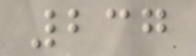237
